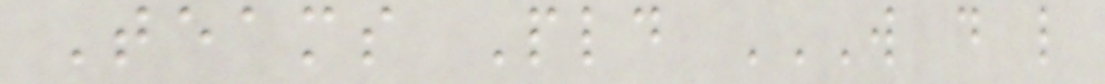Teams Pld W D L
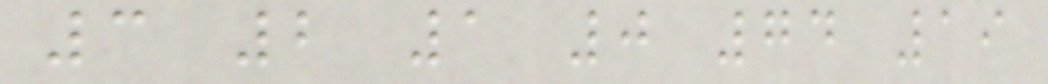3 2 1 0 74 19
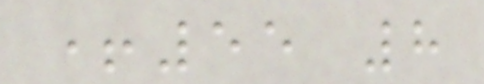+55 8
